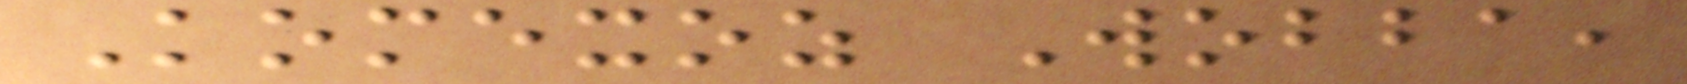Komexoz Wobba,
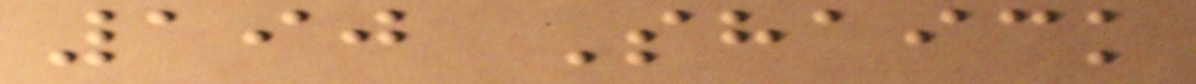190 Shaick
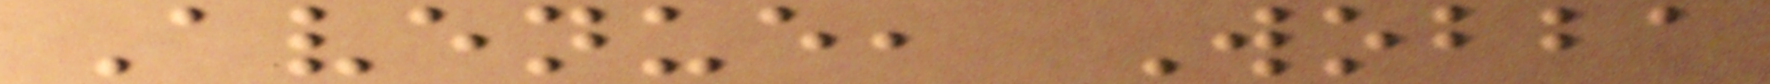Avenue, Wobba
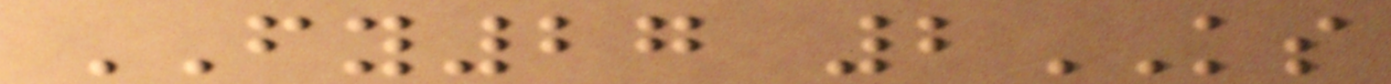FY27 2KS
